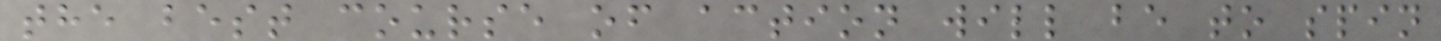the best course of action will be to spin
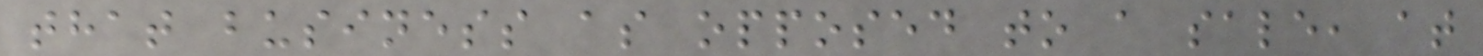that business as opposed to a sale, at
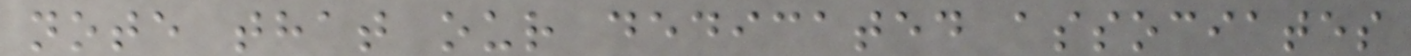note that our dedicated associates
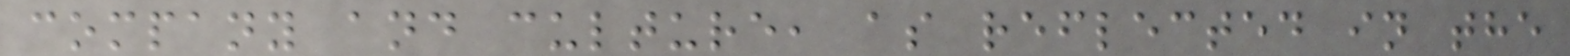company and culture, as reflected in the
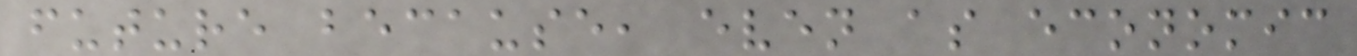future because, even as economic
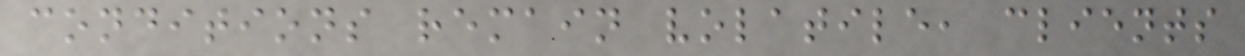conditions remain volatile, clients
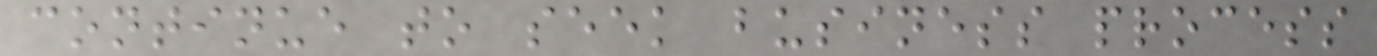continue to seek business process
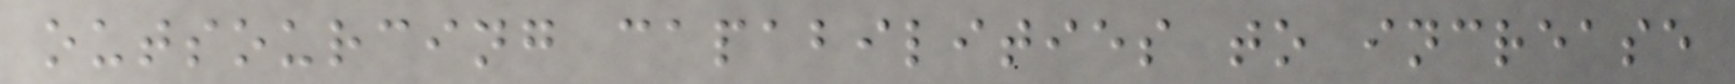outsourcing capabilities to increase
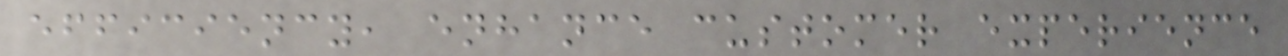efficiency, enhance customer experience
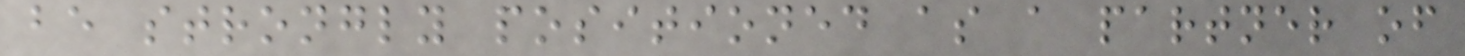be strongly positioned as a partner of
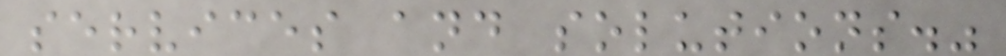services and solutions."
